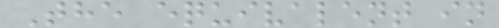The equivalent in
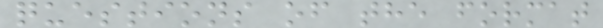questions of the format
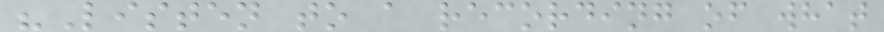"Listen to a recording of what
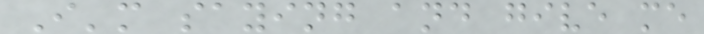I'm saying and give me
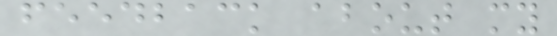feedback about my
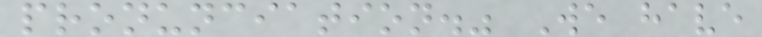pronunciation." We have
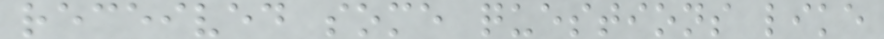received some questions like
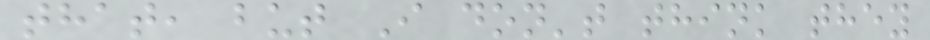that, but I don't think they
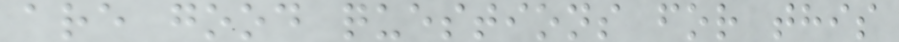are good questions for this
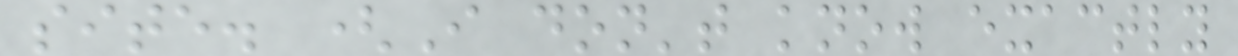site. (I don't know exactly
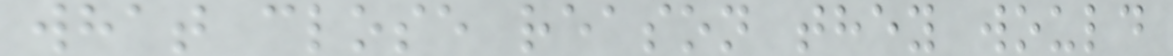what close reason they would
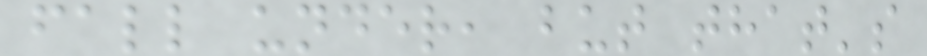fall under, but that's
